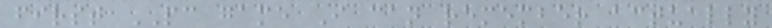first PC game I can remember actually
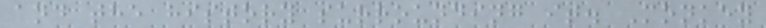and the history surrounding it. Monkey
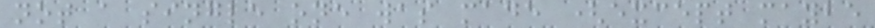not a single one was made (except maybe
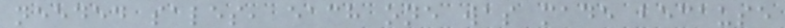needed sales, each one was made because
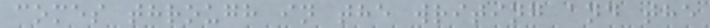comes through in the writing and the
